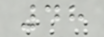48
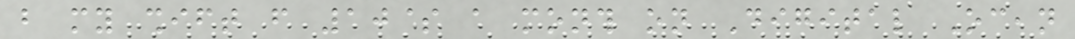but my shift from 10$ a month on Digital Ocean
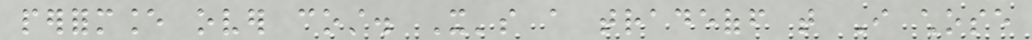performance over cost. It's a tradeoff that I chose
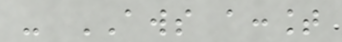- AWS account
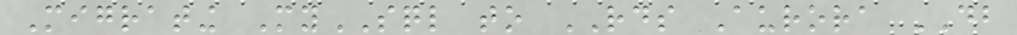Migrating MySQL to RDS Aurora DB
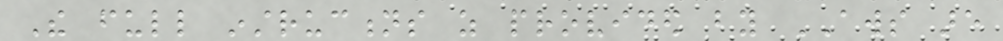The full instructions as provided by AWS are
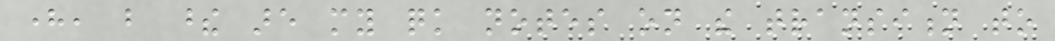here, but these are my quick notes on the transition to
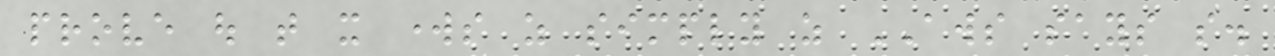prove out that it works as simply as AWS says so.
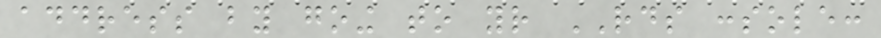address by going to your RDS console:
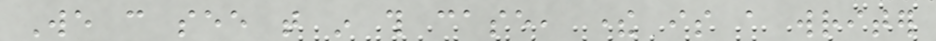We can see that in this case, there is a writer
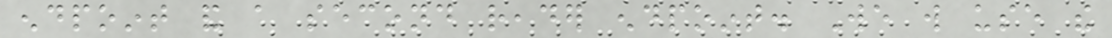endpoint and a second reader endpoint. We will use the
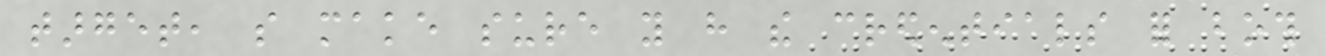target, so make sure you have the credentials for both
